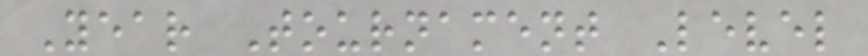Year Tournament Level
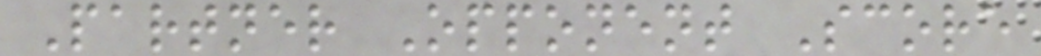Partner Opponent Score
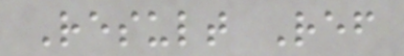Result Ref
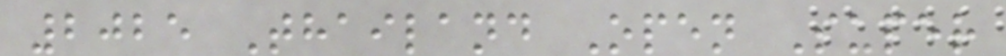2025 Thailand Open Super
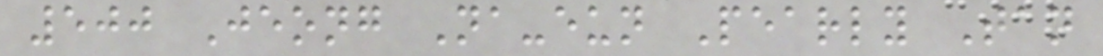500 Jeong Na-eun Pearly Tan
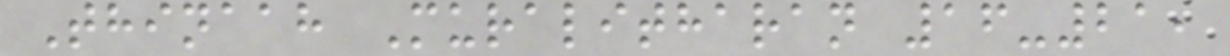Thinaah Muralitharan 16-21,
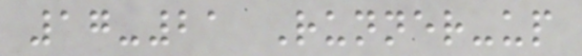17-21 Runner-up
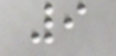9
